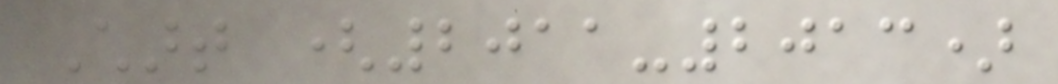Chart (2011-2013)
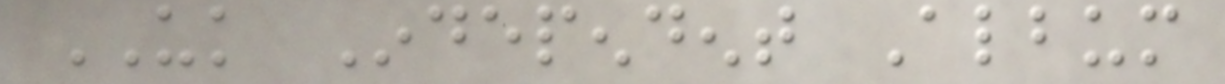UK Independent Album
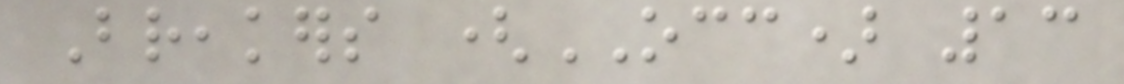Breakers (OCC) 13
